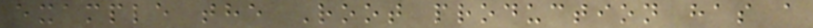example the Root production has a
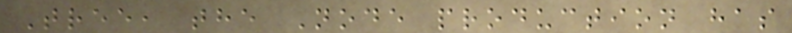Tree, the Node production has
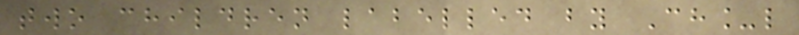two children labelled by Ch_l
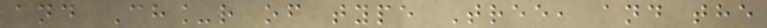and Ch_r of type Tree, and the
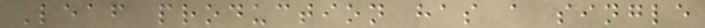Leaf production has a single
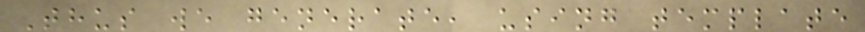Thus we generate, using template
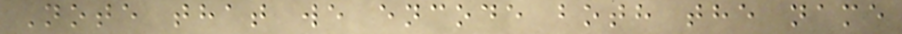Note that we encode both the name
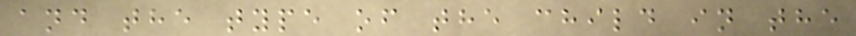and the type of the child in the
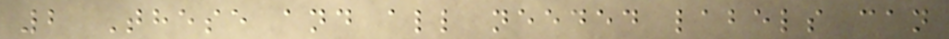2 These and all needed labels can
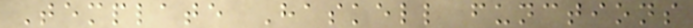Template Haskell functions
